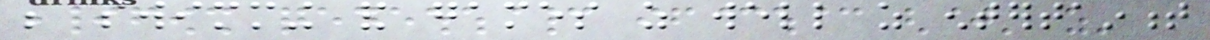be swimming and games as well as entertainment
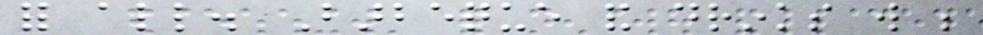for all. Barbeque and drinks will be
